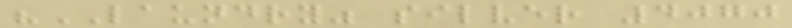"LAUNDRY" silver 4070
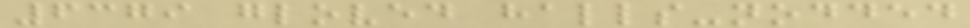6379 gloved halls-nodded
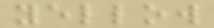yellow
